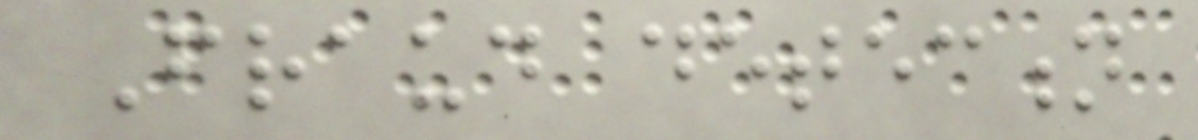Fraud detection
